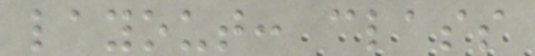layout: class
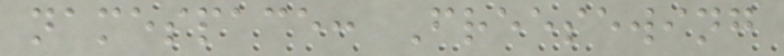namespace: Freesewing
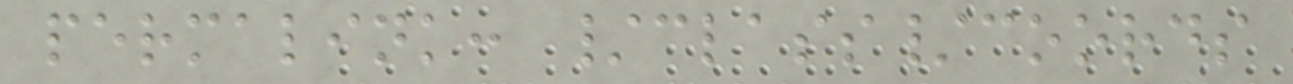permalink: /class/coords
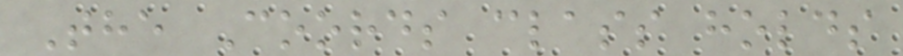The Coords class holds
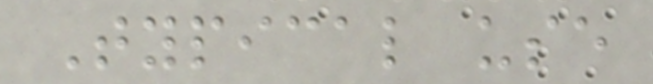Typical use
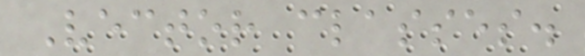Vector classes.
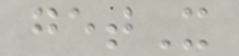getX
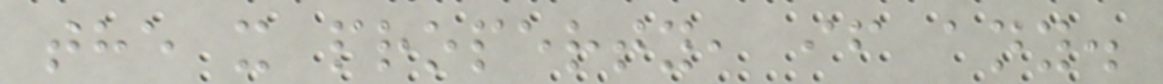the x property, if any.
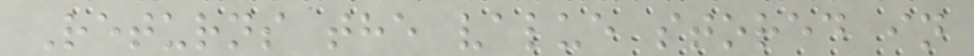Returns the value stored in
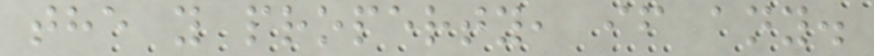the y property, if any.
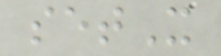setX
